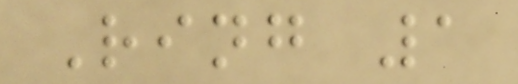Ring 1
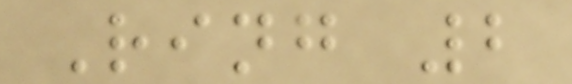Ring 2
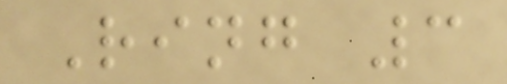Ring 3
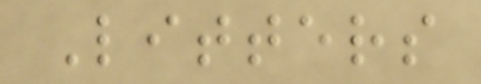Litters
